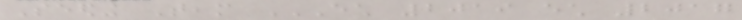Seeding Team ECH 2019 ECH 2017
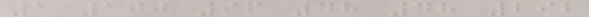1 100 96 48 48 292
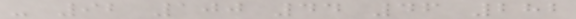- 92 100 44 46 282
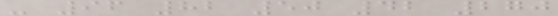- 96 82 50 42 270
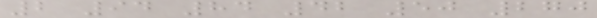2 94 84 42 50 270
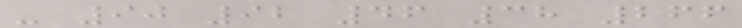- 90 92 46 38 266
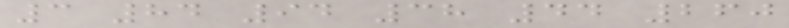3 84 94 38 44 260
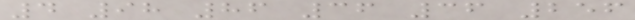4 98 86 36 36 256
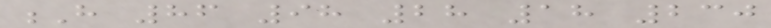H 86 98 28 18 230
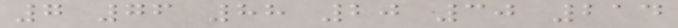7 76 88 20 30 214
